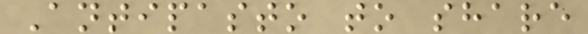Antipasto to share
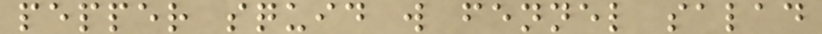pepper squid w fennel salad
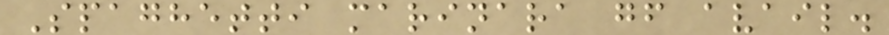Spaghetti marinara gf avail.
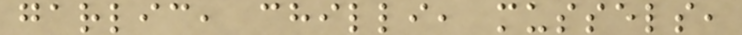garlic, chilli, mussels,
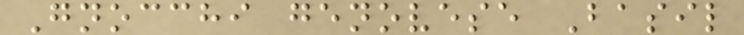Gnocchi genovese Basil
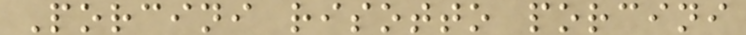Porcini risotto porcini
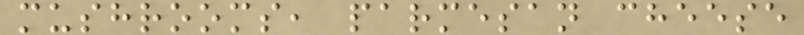mushrooms, parmesan cheese
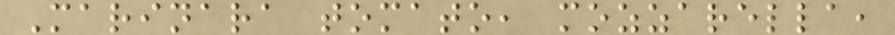Marinara tomato, mozzarella,
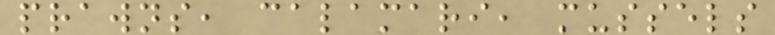prawns, calamari, mussels
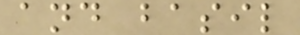and basil
